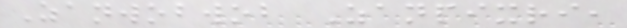Zanwobwob Zanpixri,
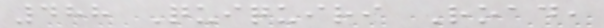488 Quiquiri Road,
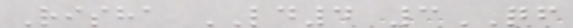Risha LD4 3QF
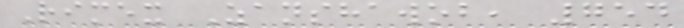Rimex Zanshawob, 754
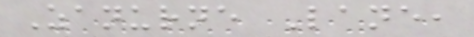Zanurne Lane,
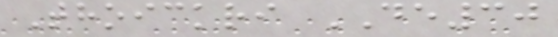Thoickri DE30
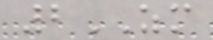2ZM
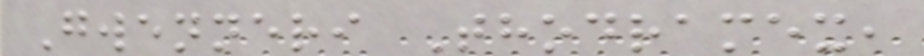Gwenneri Thodramex,
